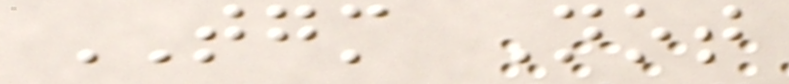TGM Not
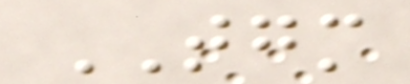TGM
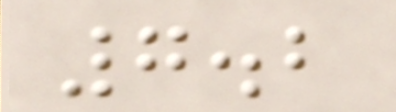7.2
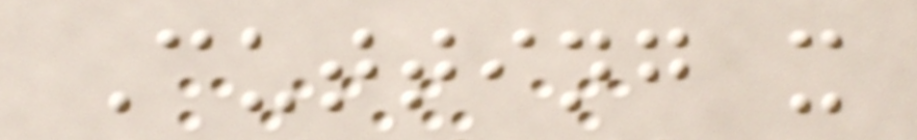Cutting x
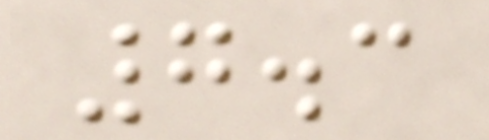7.3
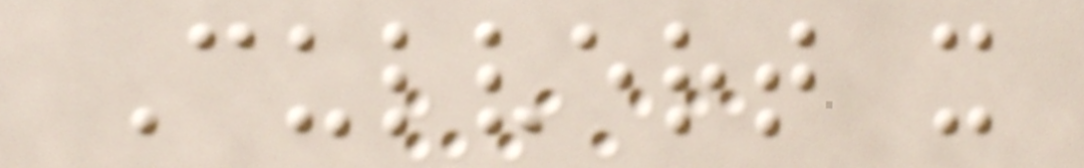Culvert x
